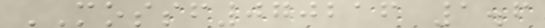MOSSF070216 1.6
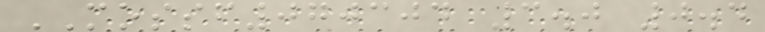MOSSF070304 3.0 0.4
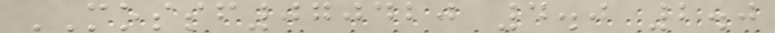MOSSF070420 4.0 2.0
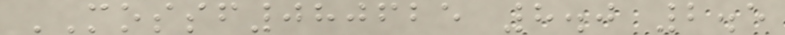MOSSF080625 8.0 2.5
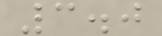3.0
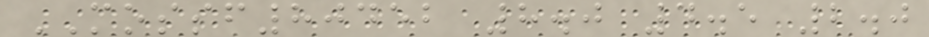MOSSF80452 8.0 4.5 2.0
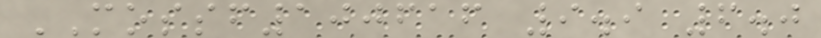MOSSF100616 9.9 6.0
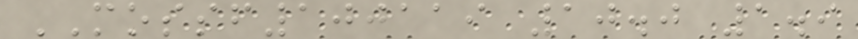MOSSF100119 10.0 1.9
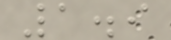1.9
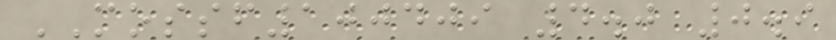MOSSF100409 4.0 0.9
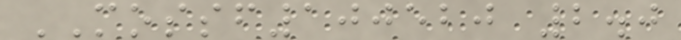MOSSF100520 2.0
